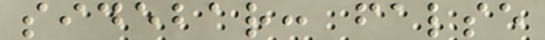sidebar: false
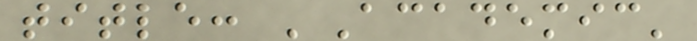title: 'Academic'
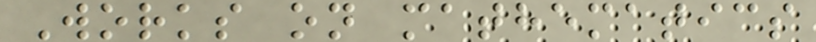Works on mathematics
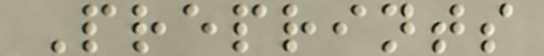Preprints
